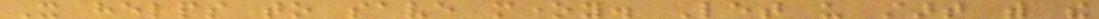It helps to save money. Let us start with the
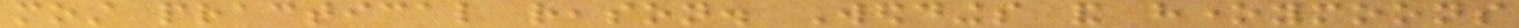most practical reason. Weddings and honeymoons
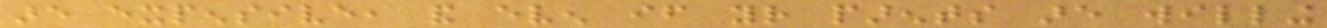are expensive, and even if your parents are willing
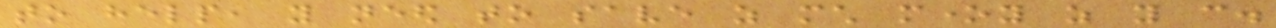to help, you need to save as much money as you can.
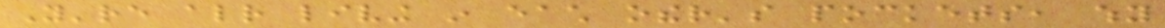You're already living in each other's pockets, why
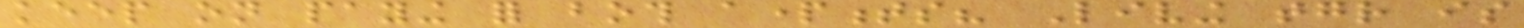keep on paying for both apartments? Living together is
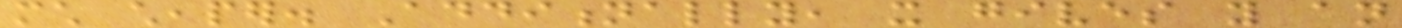much cheaper. Additionally, it gives you an
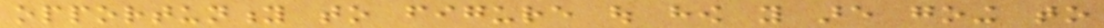opportunity to figure out how you are going to
